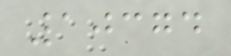10374
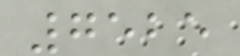7525
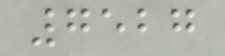7527
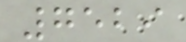7529
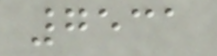7531
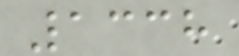1338
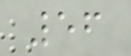56
